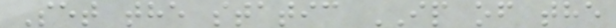Set the static IP of the
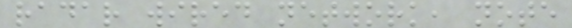radar wired network, note
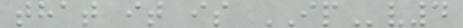that it is IPv4
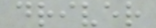driver
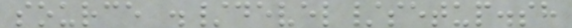source ./devel/setup.sh
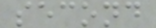second
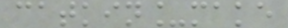catkin_make
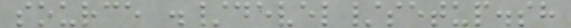source ./devel/setup.sh
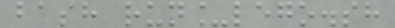bash run_lego.sh
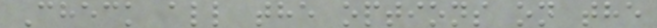Check all the options on the
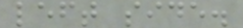left side.
